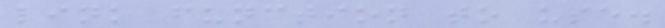link function to use.
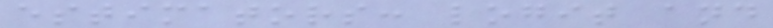estimators: logit and
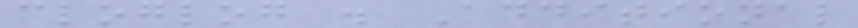cloglog . Additional
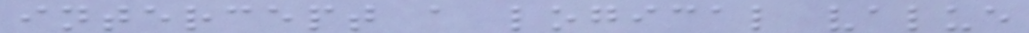intercept a logical value
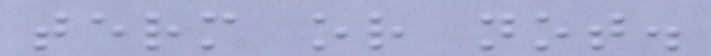term or not.
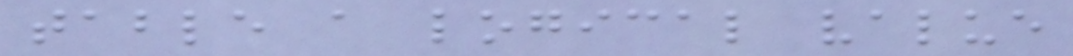table a logical value
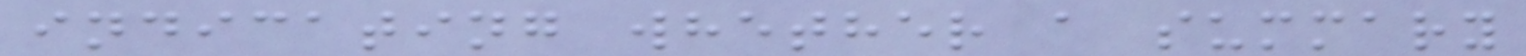indicating whether a summary
